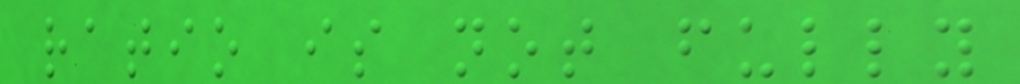ratio is not fully
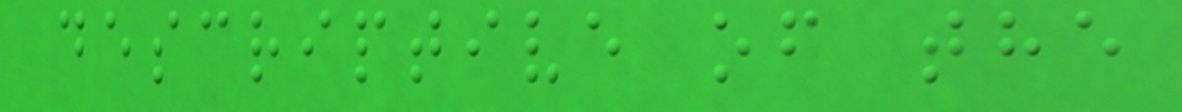descriptive of the
